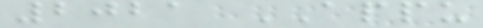2021 APPU
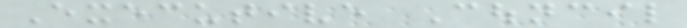Executive Council
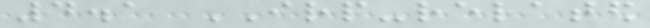4.1 IRP-related
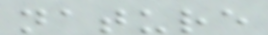nature
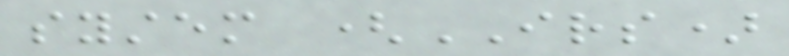system (IRS)
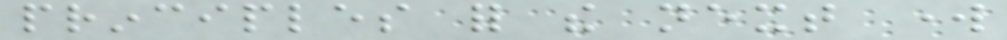principles for the next work
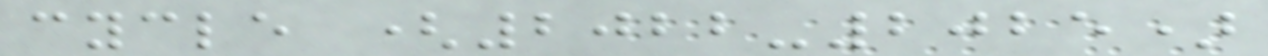cycle (2022-2025)
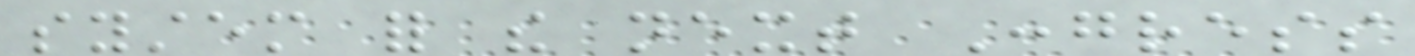system for the next Congress
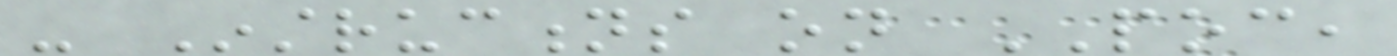- Instructions on POC,
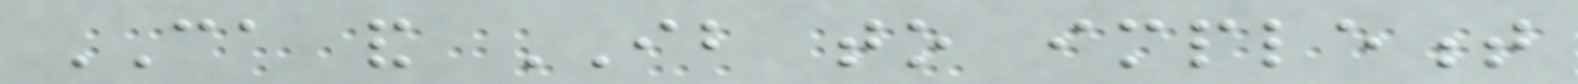CA and IB to implement
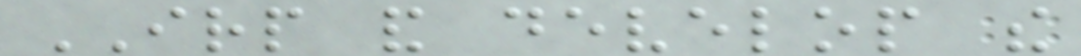IRP and develop the
